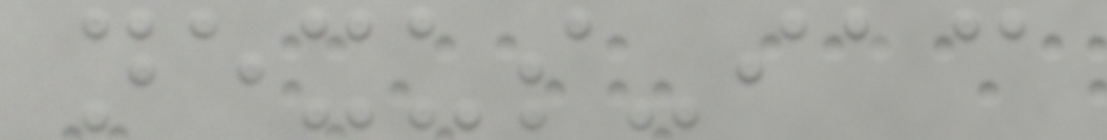nexus-iac
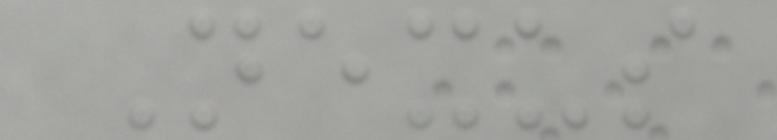Nexus
